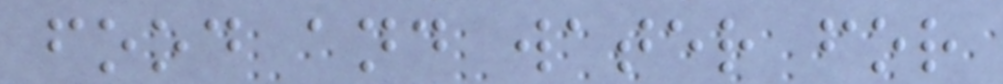food and water for
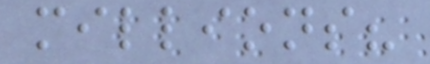millions?
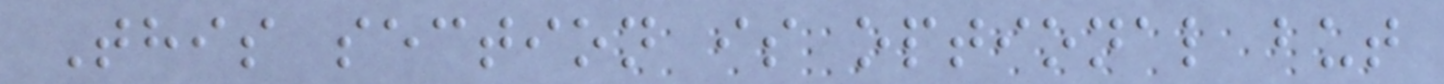This section is optional but
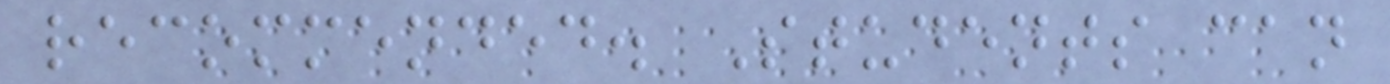recommended. Students can
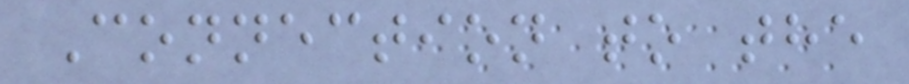Connection to the
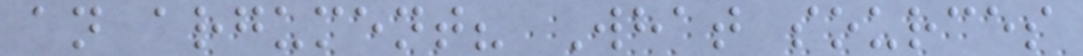an argument? What sources
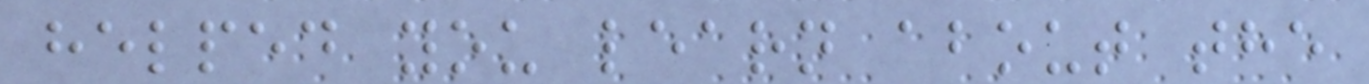helped you learn about the
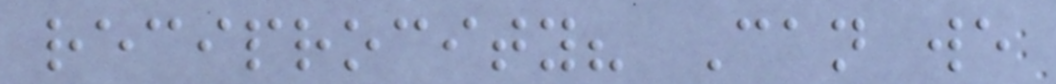reciprocity? Can we
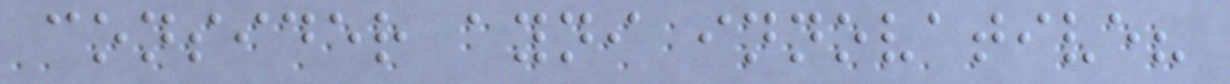consider ayni innovative?
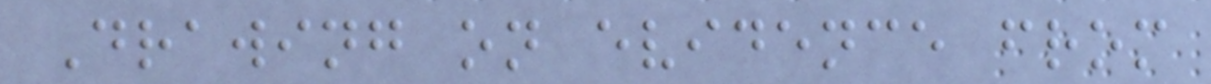Drawing on evidence from
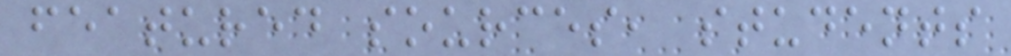featured sources, students
